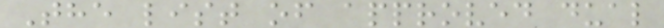The list of approved dual
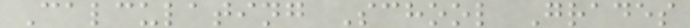Calculating School Grades
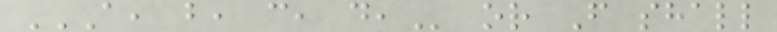A, B, C, D, or F shall
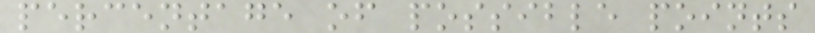percentage of possible points
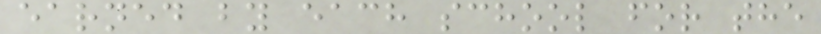earned by each school for the
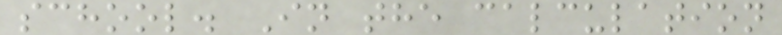school. In the calculation
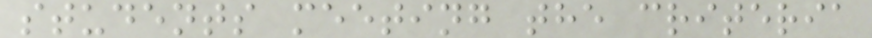students meeting the criteria
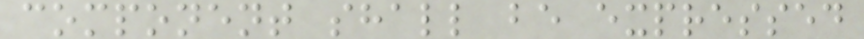component shall be expressed
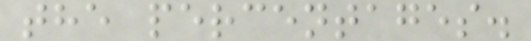the percentages.
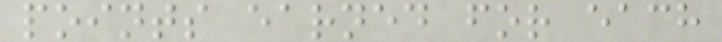points earned for each
